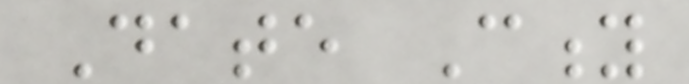Date City
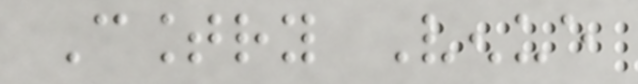Country Venue
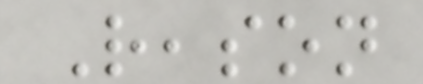Reason
